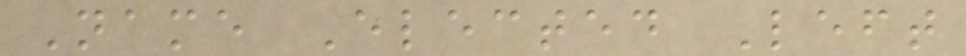Name Elected Left
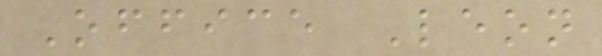Office Leon
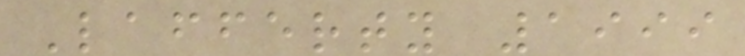Lafferty 1999
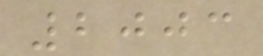2003
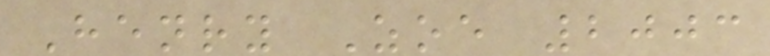Henry Zoe 2003
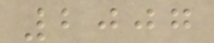2007
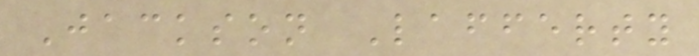Jackson Lafferty
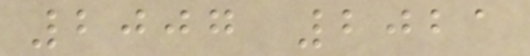2007 2021
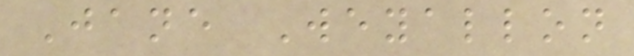Jane Weyallon
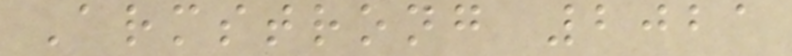Armstrong 2021
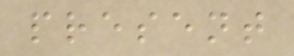present
